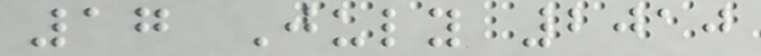17 July 2010
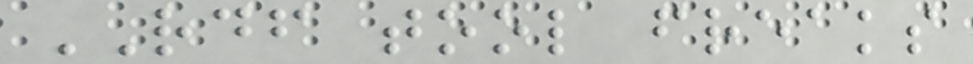RDF tool freaks
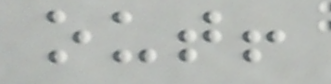out!
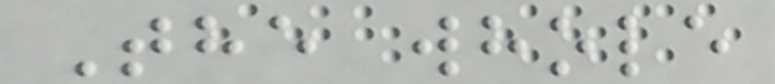The whole
